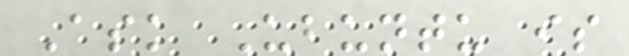Ask Ubuntu is
